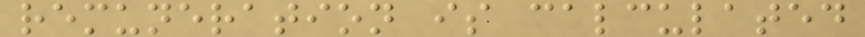remuneration is calculated
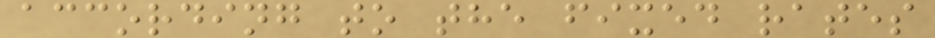according to the fixed rates
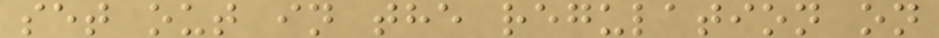set out in the regulation on
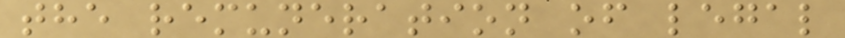the remuneration of legal
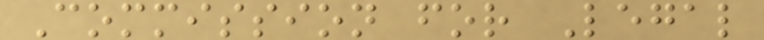Commission for Legal
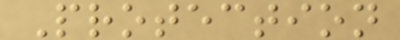Protection
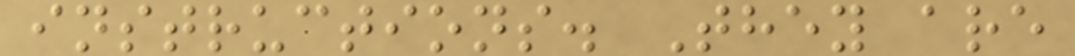instructions. They are
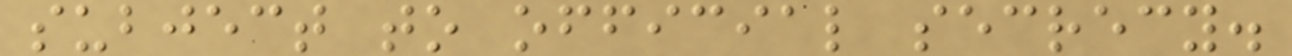subject to official secrecy.
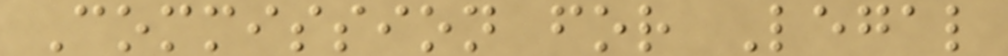Commission for Legal
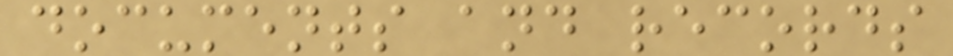documents and records
